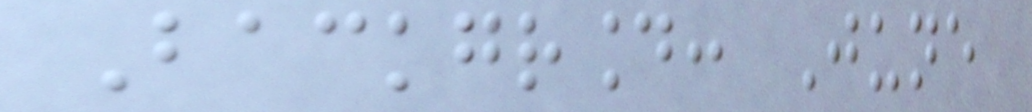Background: June
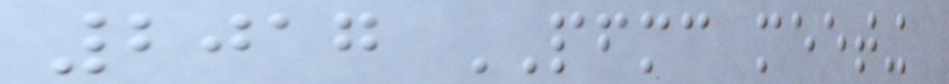2017 PFMC meeting
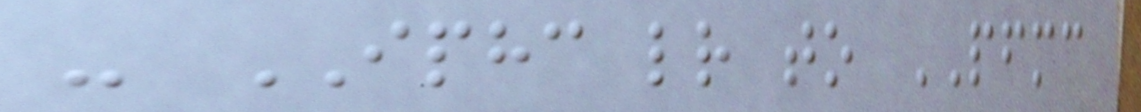- IPHC letter to PFMC
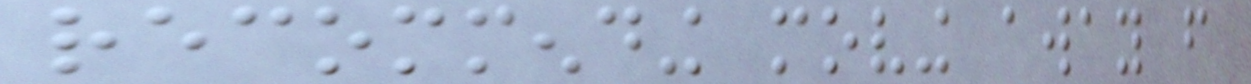recommending moving away from
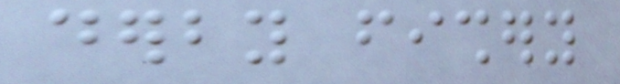derby fishery
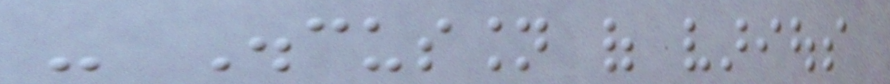- Discussion of various
